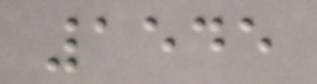1545
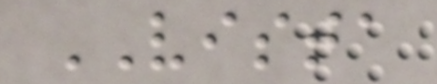VISTA
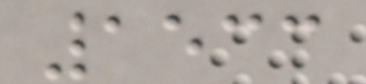1533
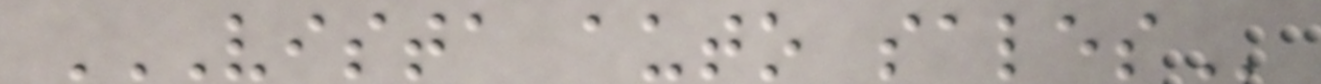VISTA AUTO SALES
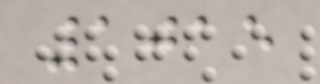1015
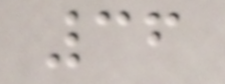36
